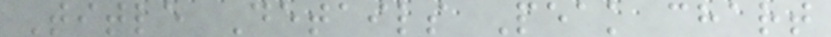Title Details Peak chart
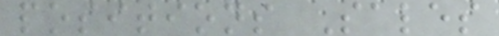positions Sales
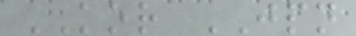KOR JPN
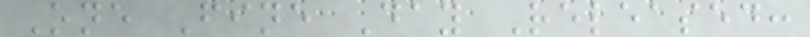One Fine Day Released:
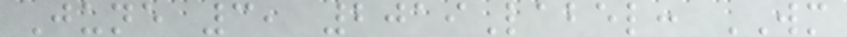June 3, 2019Label: WM
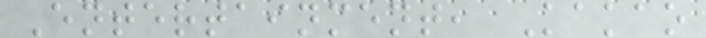Entertainment, Kakao
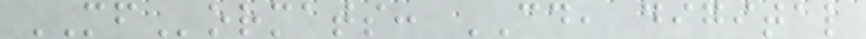MFormats: CD, digital
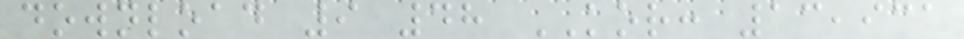download 9 48 KOR: 13,931
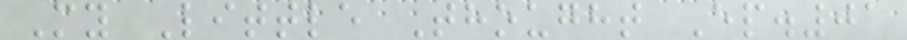My Little Thought Ep.01
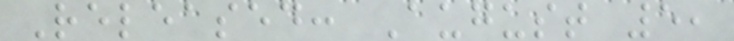Released: August 5,
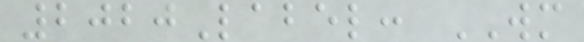2020Label: WM
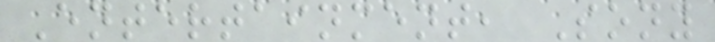Entertainment, Sony
